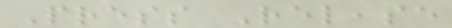Press Release
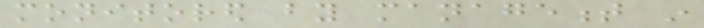monitored by management in
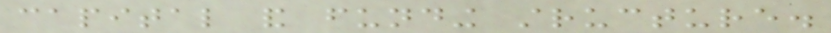capital and funding structure.
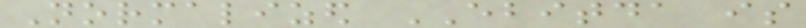Normalized EBITDA is
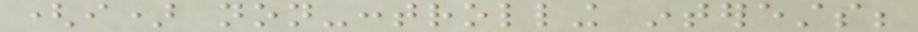(i) non-controlling interests;
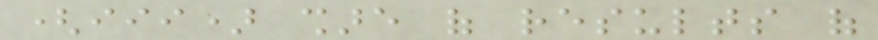(iii) share of results of
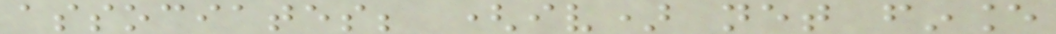associates; (iv) net finance
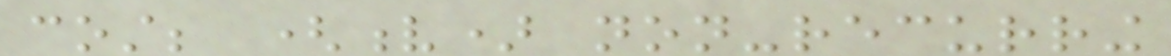cost; (v) non-recurring
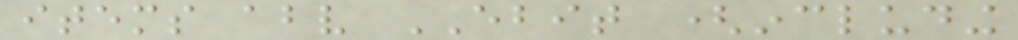items above EBIT (including
